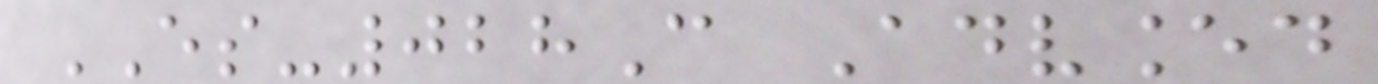ES-028C Advanced
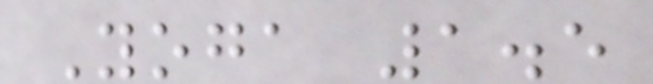Yoga 1.5
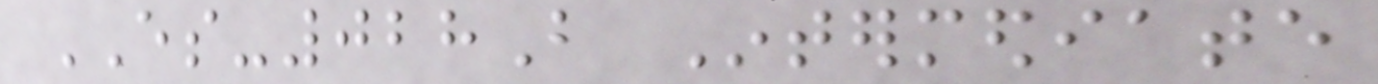ES-028B Intermediate
